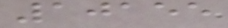10155
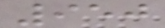950
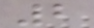2
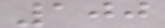100
